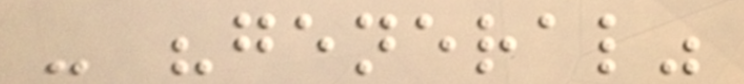- "general"
